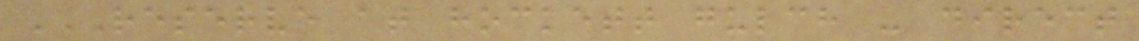RESERVE AT HOCKETT GULCH - DIRECT
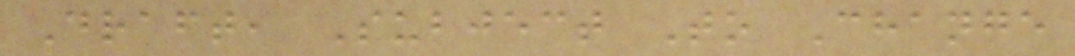Draft, Subject To Change
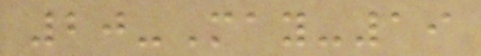20-May-19
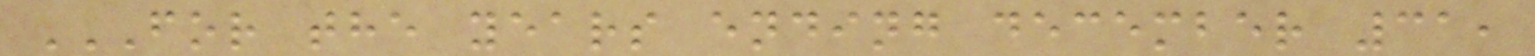FOR THE YEARS ENDING DECEMBER 31,
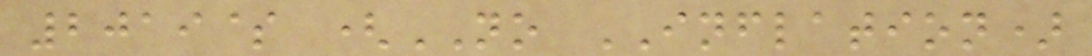2019$ (NO INFLATION)
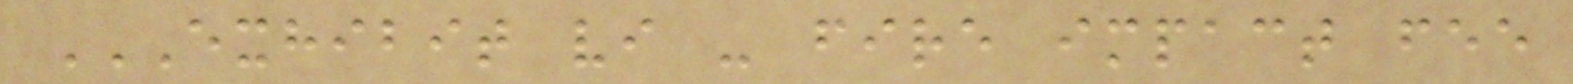EXHIBIT VI - FIRE IMPACT FEE
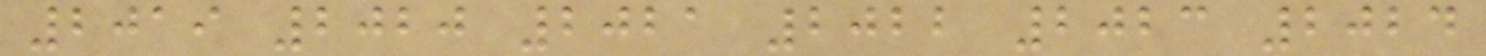2019 2020 2021 2022 2023 2024
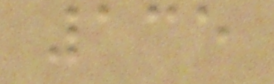135
